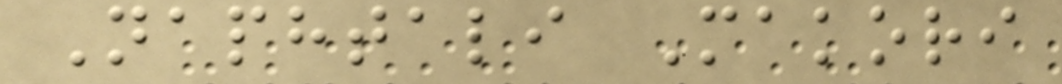Naphtali Makori
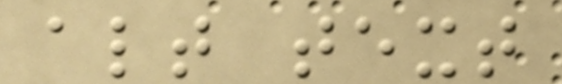alt text
